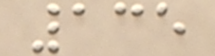135
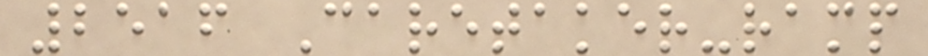2516 Caretaker-ramp
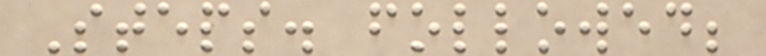Steps. followed;
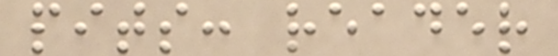pits: reader
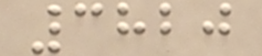3820
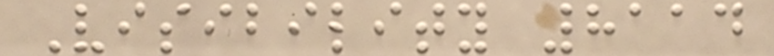Visibility 8114
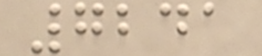7241
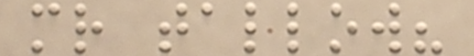mr tallow?
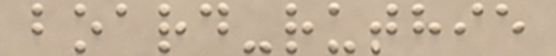board-ruthie
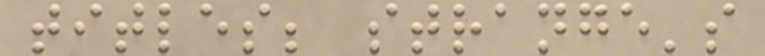titles; strange's
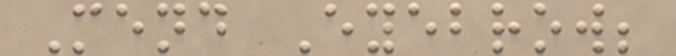Mend Eyebrow;
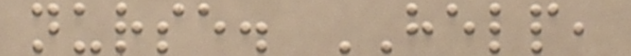nurse. HELP,
